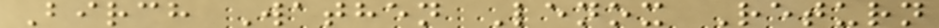Birch Wathen Lenox Return
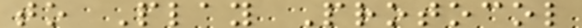to Play Protocol
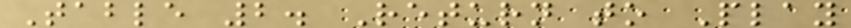Table 2. Return to Play
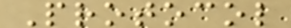Protocol
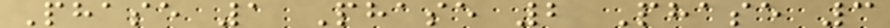Phase 1 Phase 2 Phase 3
